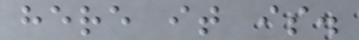here it is.
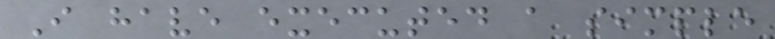I have executed a simple
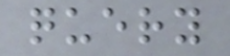query
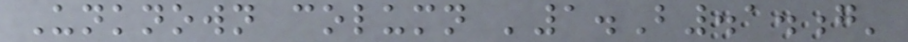Unknown column '1.B.1.g'
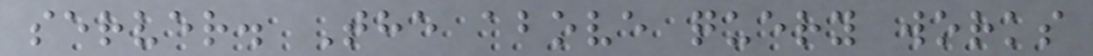server. The above query works
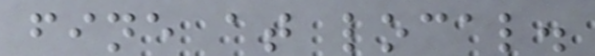fine at local.
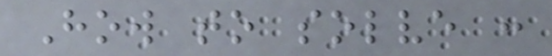How to solve :
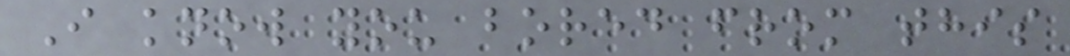I know you bored from this
